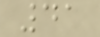41
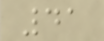41
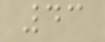43
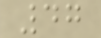47
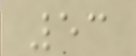53
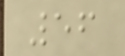56
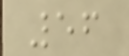56
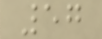57
